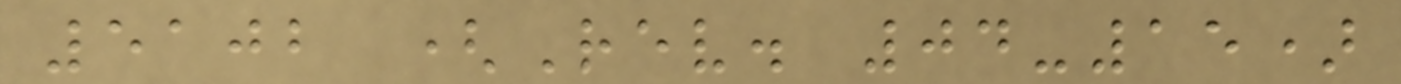5102 (Rev. 04-15)
